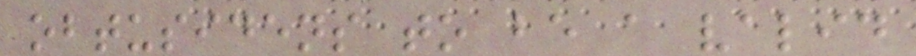obtusidens to be a valid
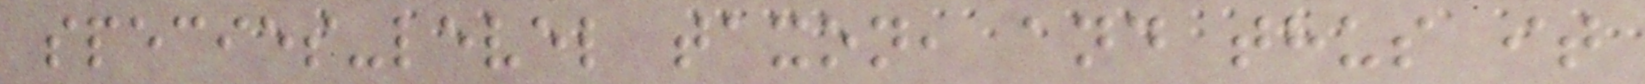species-level taxon, and thus it
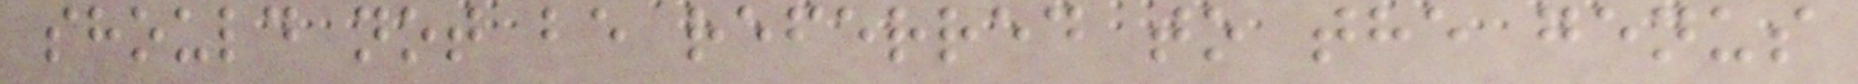should not be referred to the genus
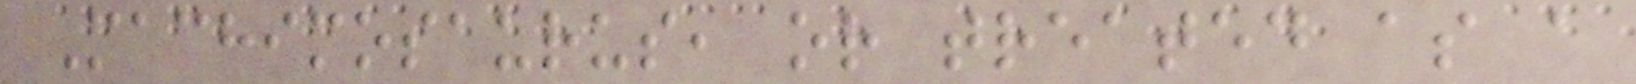Machimosaurus, or treated as a
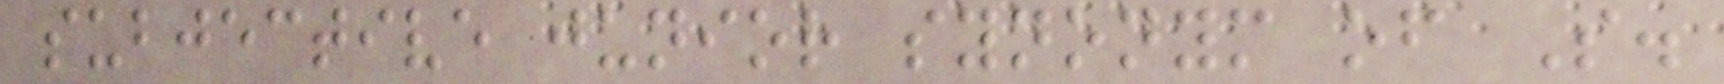subjective junior synonym of S.
